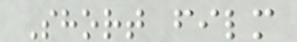Short film
